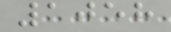1058
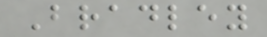Bradley
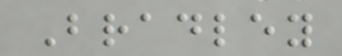Bradley
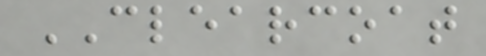CLEARCOAT
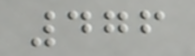476
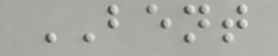BENT
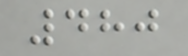480
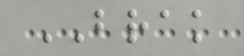BRAK
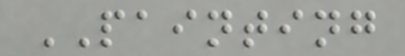PAINTING
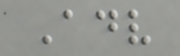Adv
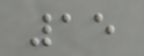15
